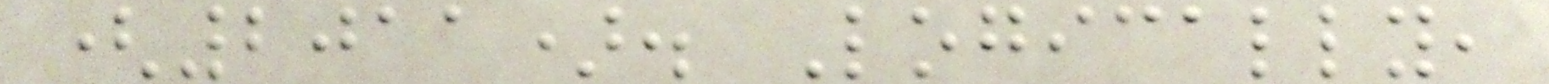(2011). Logically,
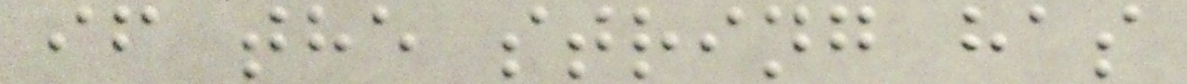if the string has
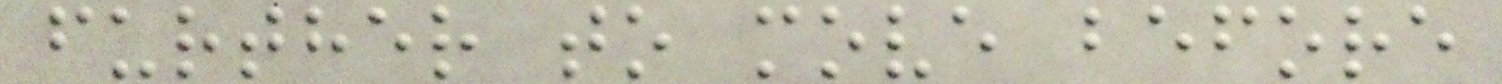further to move before
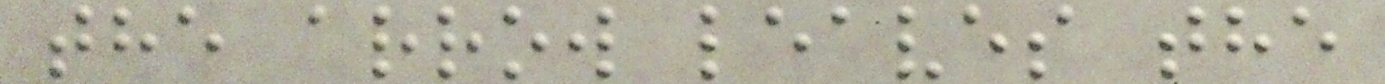the arrow leaves the
